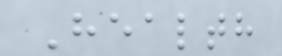Health
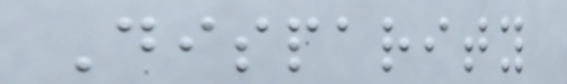Disparity
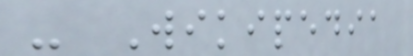- Wikipedia
